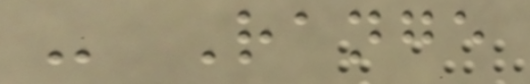- Range
